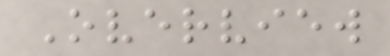Overview
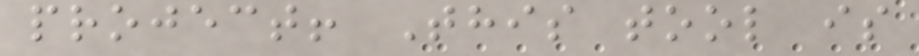project! This tool is
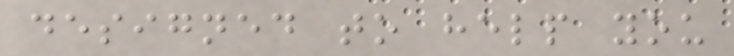designed to help you
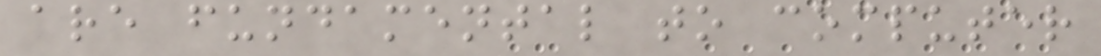are fundamental to computer
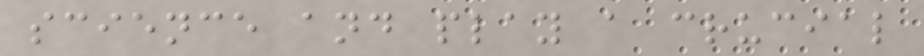science and play a crucial
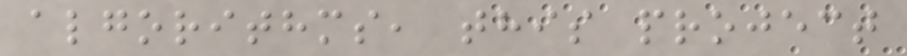algorithms, this project
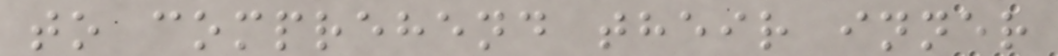to comprehend their inner
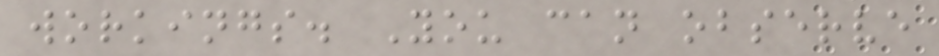workings. You can observe
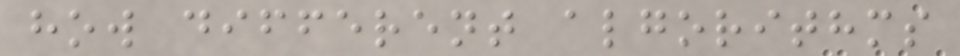how different algorithms
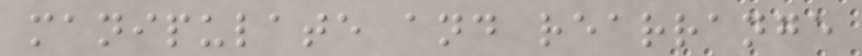manipulate and rearrange
